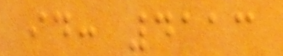id: 4113
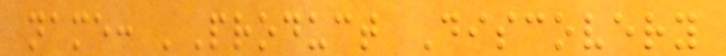name: 'Product Discovery
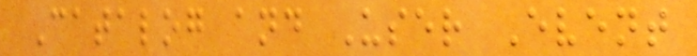Catalog and User Event
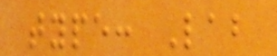type: Lab
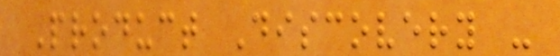Product Discovery -
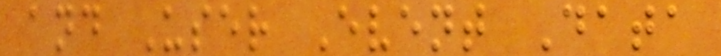and User Event Data
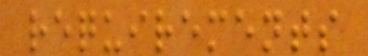requirements
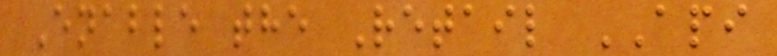Enable the Retail API
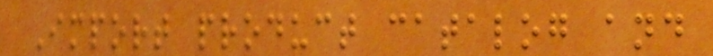Import product catalog and
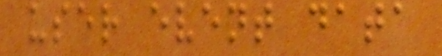user event data
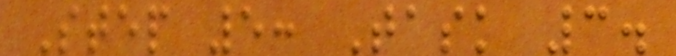Step 5: Task 3.
